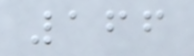166
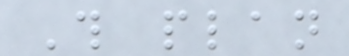This plan
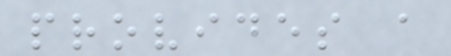provides a
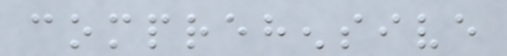comprehensive
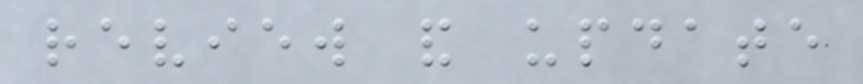review and update
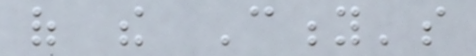of the City's
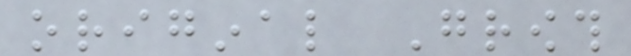original Growth
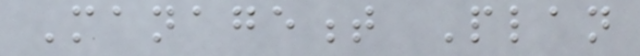Management Plan
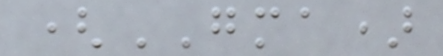(GMA)
